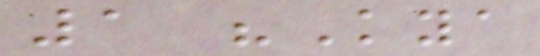1 "Kya
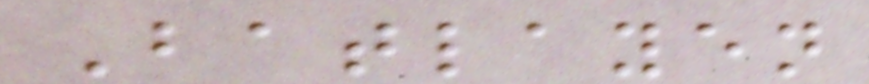Batlayen
